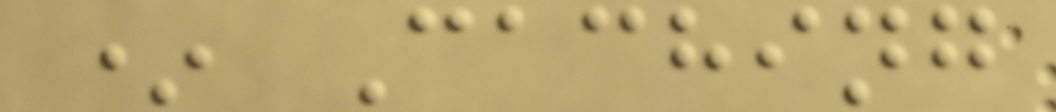* Caching
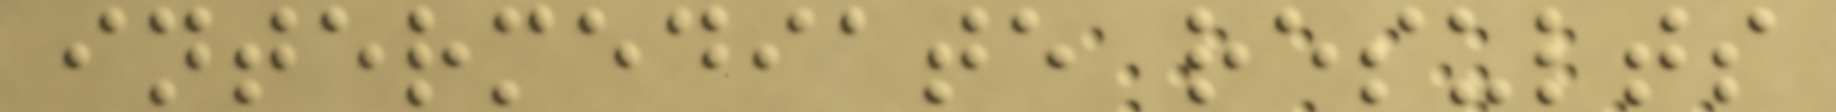intermediate results
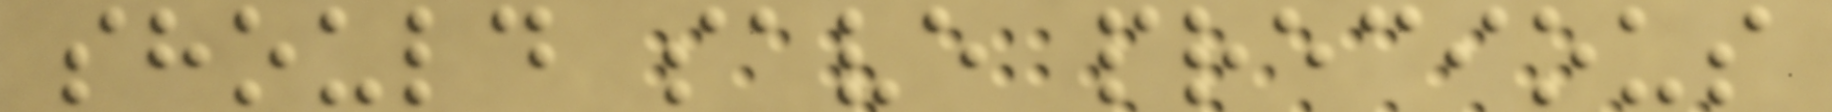should save precious
